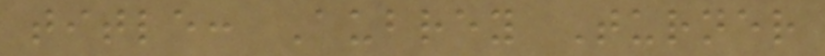title: Aubrey Turner
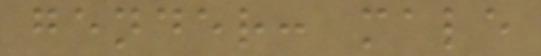gender: male
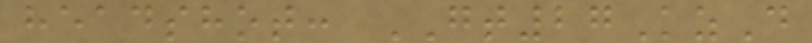headshot: GT27KzD
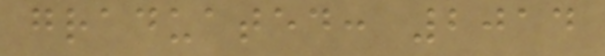graduated: 2014
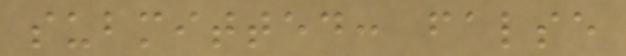submitted: false
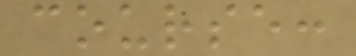course:
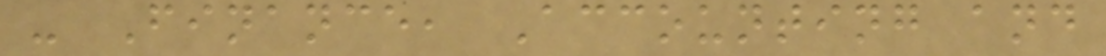- Finance, Accounting and
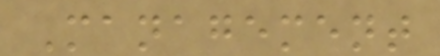Management
